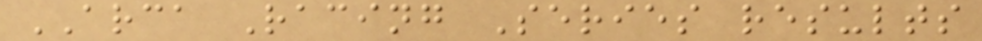ARCA Racing Series results
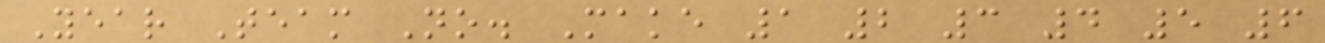Year Team No. Make 1 2 3 4 5 6
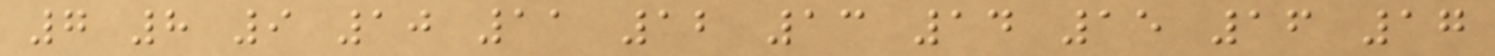7 8 9 10 11 12 13 14 15 16 17
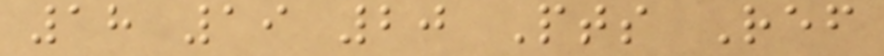18 19 20 Pts Ref
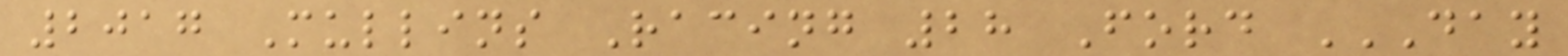2017 Mullins Racing 28 Ford DAY
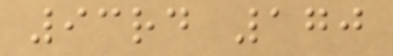93rd 170
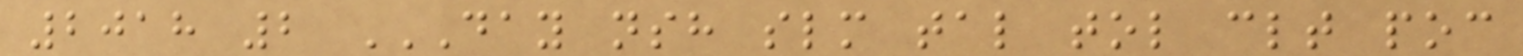2018 2 DAY NSH SLM TAL TOL CLT POC
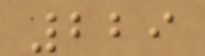229
